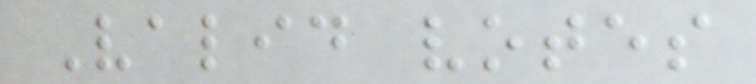Valid votes
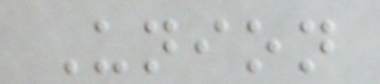Union
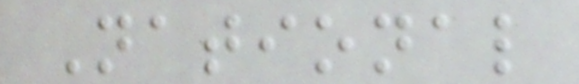National
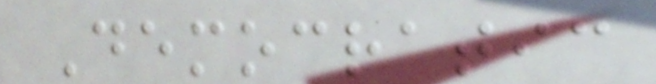Democratic
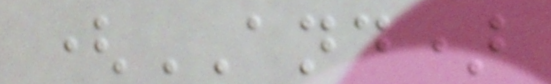(AND)
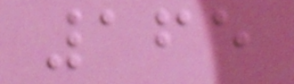165
